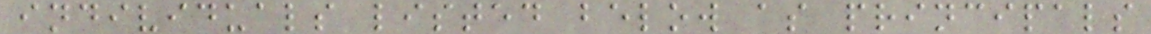individuals listed below as principals
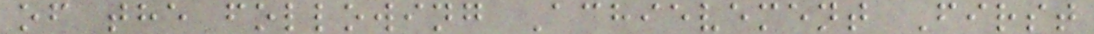of the following Achievement First
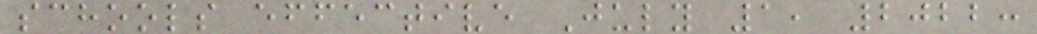schools effective July 1, 2022:
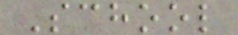School
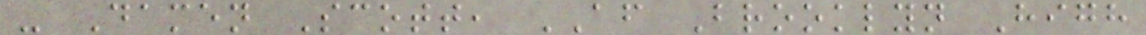- Damen Scott, AF Brooklyn High
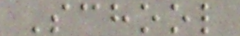School
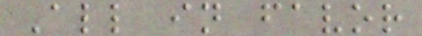All in favor
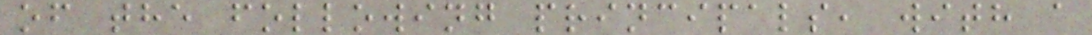of the following principals, with a
